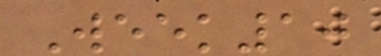Week10
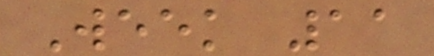Week 11
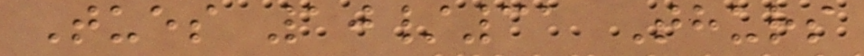Tues 10/31 Thurs
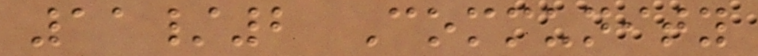11/2 Community
